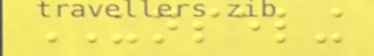UNSELING
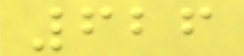626
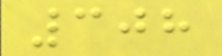308
